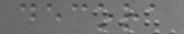decora
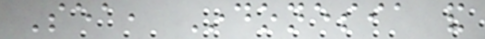Sea, Indonesia and
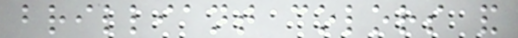brilliant colors and
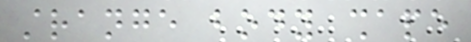strange body shape
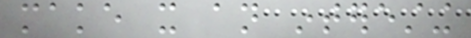make it an interesting
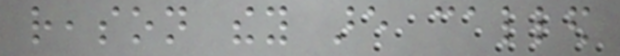reason they are called
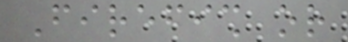Firefish or
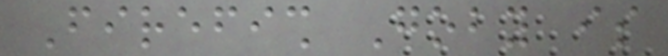Firefish Goby is
